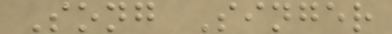Song Singer
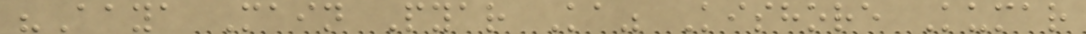"Aaya Main Pyar Ka" Kishore Kumar
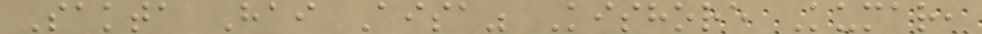Sakta Hai Aisa" Kishore Kumar,
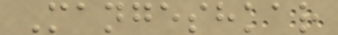Mangeshkar
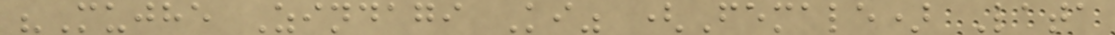"Mujhe Zindagi Ki" (Female) Lata
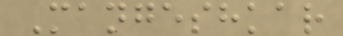Mangeshkar
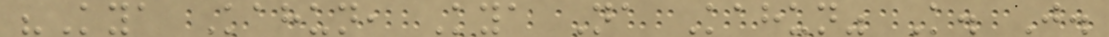"Kya Kahun, Kya Na Kahun" K. J.
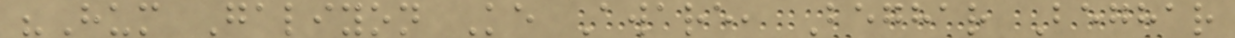"Hum Galiyon Ke Aware, Beghar Beghar
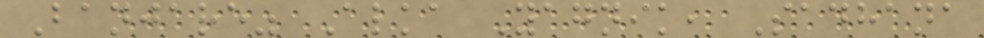Banjare" Alka Yagnik, Sadhana
